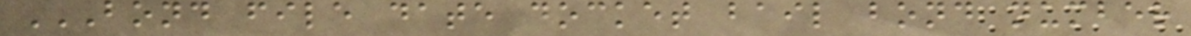BOND FILE DATE DOCKET BAIL BOND NUMBER
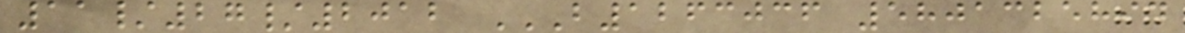11/27/2012 B1263036 5801325894
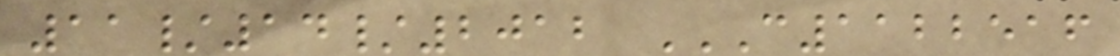11/14/2012 C1122516
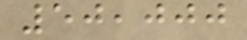50,000
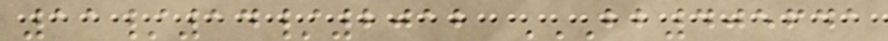11/14/2012 BB405641
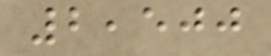2,500
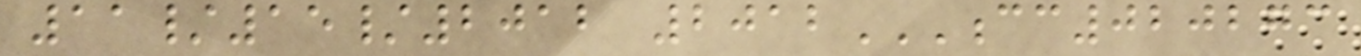11/15/2012 2012CC020273
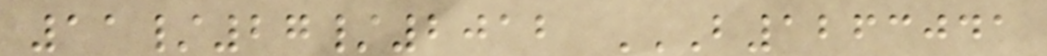11/27/2012 B1263041
